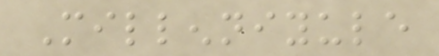Millenniyule
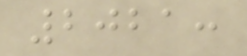2021:
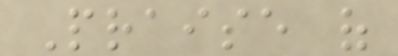Praise of
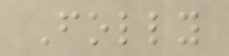Folly
